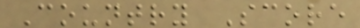Country Score
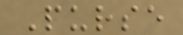Purse
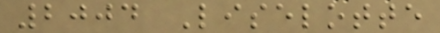2004 Liselotte
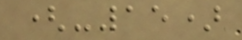(-15)
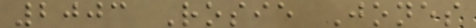2003 Rosie Jones
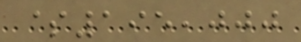$195,000
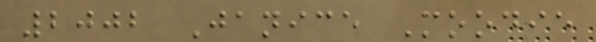2002 Janice Moodie
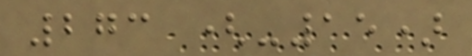273 (-15)
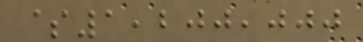$1,200,000
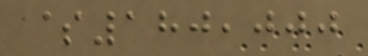$180,000
